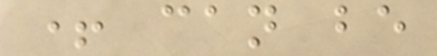+ can be
